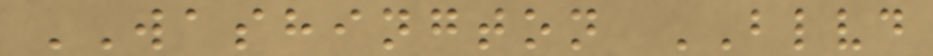WASHINGTON BLVD
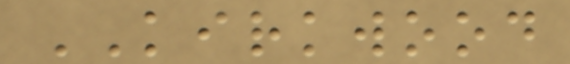KIRKWOOD
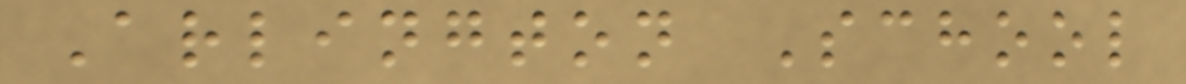Arlington School
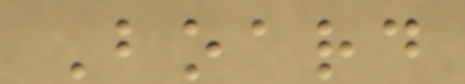Board
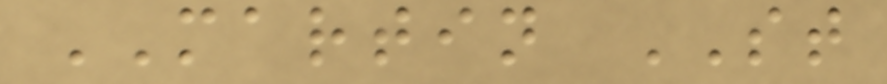MARTIN ST
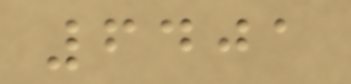6401
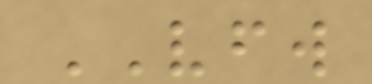VFW
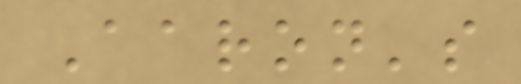Aaron's
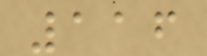116
